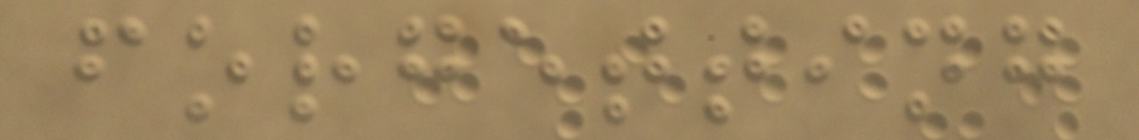forgetting
